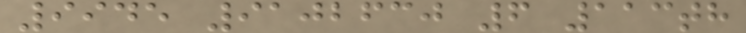9945 9102630 6 113th
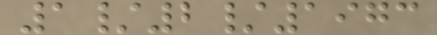1/2/1973
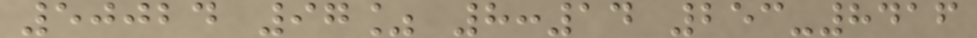50024 97% 8:14 253-8416
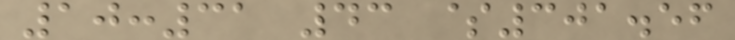10:31 43 $301.56
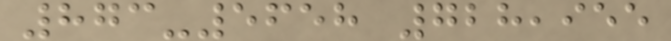873-5658 728,955
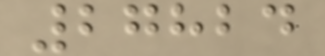27824
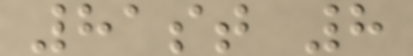81st 8
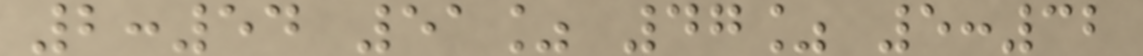2:54 51% 47% 5:32
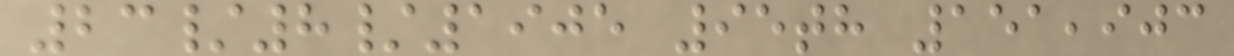23/8/1905 95th 151,903
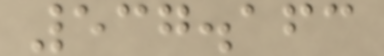537.163
